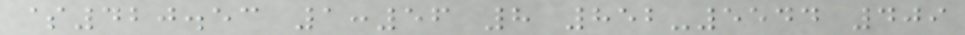$420.53 1:56 8 852-5544 409
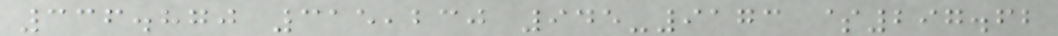336.870 315,230 945-9173 $297.62
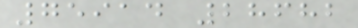75914 28682
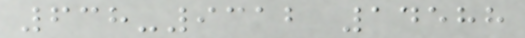638-9312 14588
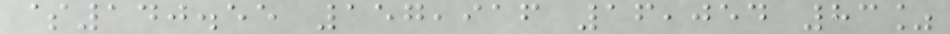$140.55 157,916 16,054 83%
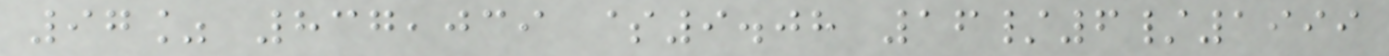97% 837,039 $9.08 16/6/1999
